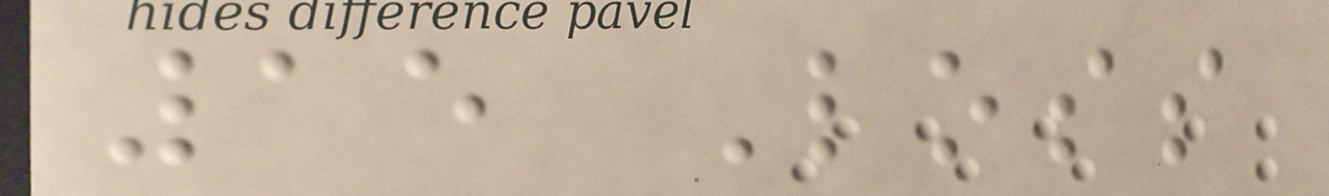15 Loss
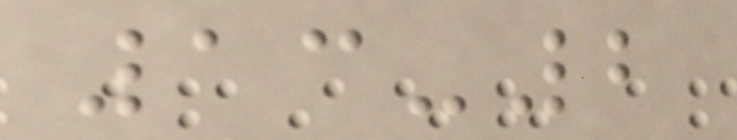13-2
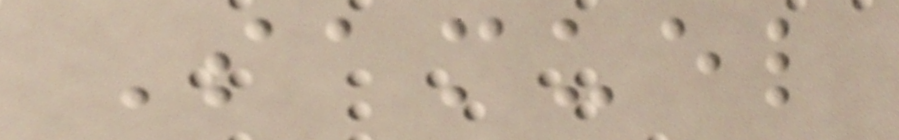Samuel
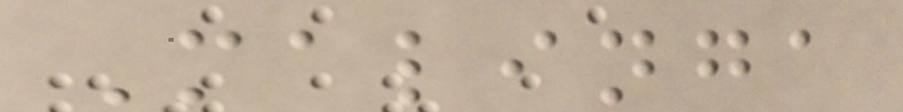Malinga
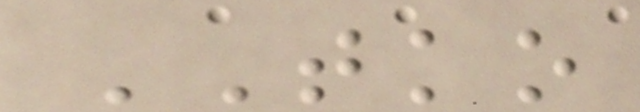TKO
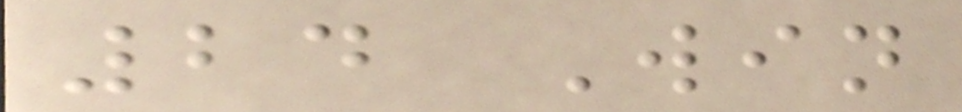24 Win
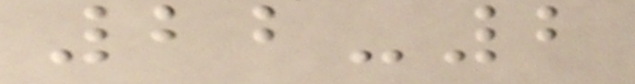22-2
